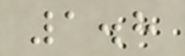1.8
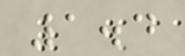1.4
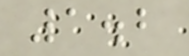1.2
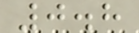0.8
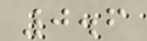0.6
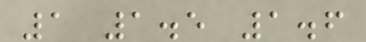1 1.5 1.6
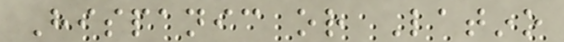Hispanic or Latino
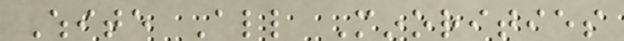White All Minorities
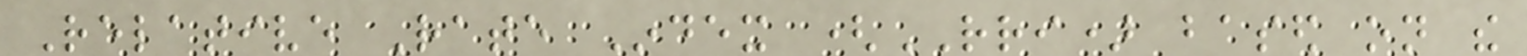Relative Rate Index (RRI) based on the
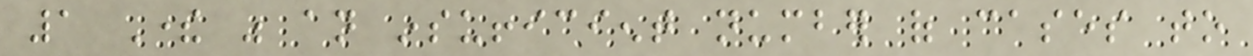1 There was an insufficient number of cases to
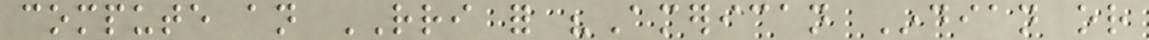compute an RRI for "American Indian or
